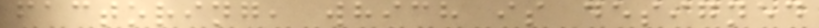factoring, which is designed
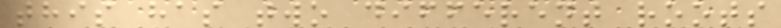this has two different roots
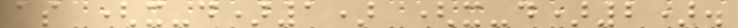as (x-d)1) (x-d)2).
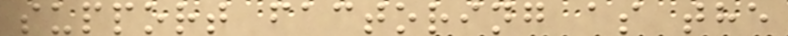support factoring as the
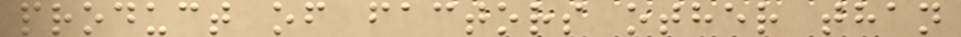product of factors other than
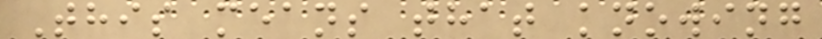This means that knowing
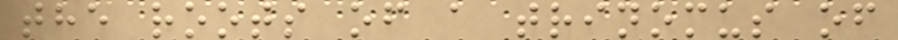the roots of a trinomus of
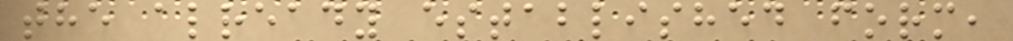the already established form,
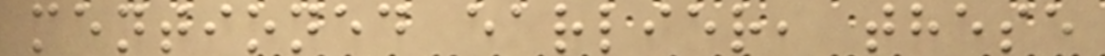mentioned earlier, these
